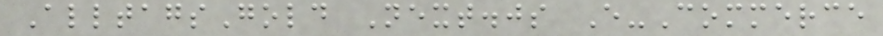AlltagsGold Next.js E-Commerce
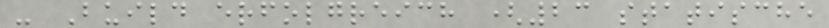- Build erfolgreich (23 statische
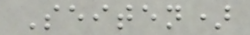Seiten)
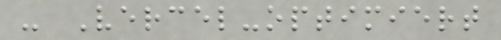- Vercel-optimiert
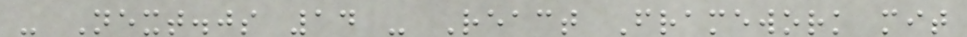- Next.js 14 - React Framework mit
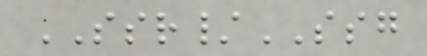SSR/SSG
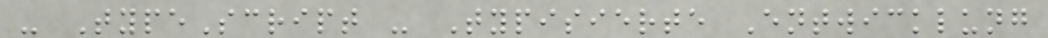- TypeScript - Typisierte Entwicklung
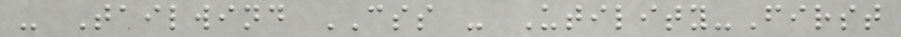- Tailwind CSS - Utility-First
